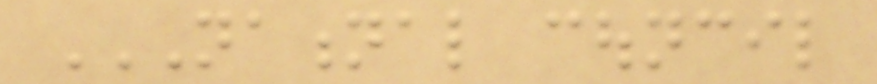NATIONAL COUNCIL
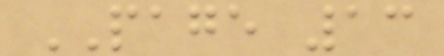PAGE 13
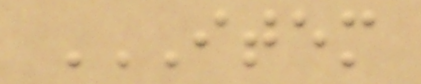ITEM
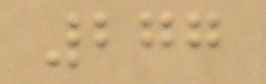277
